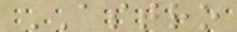ASTRO
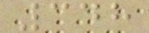348
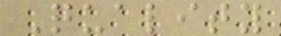Quality
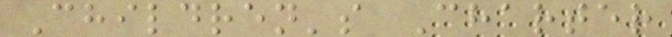Children's Charter
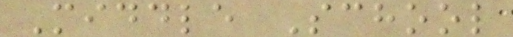Middle School
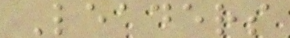Leaders
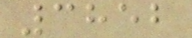3852
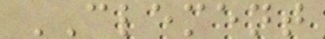CLEMENT
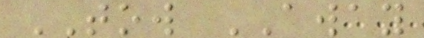TOW AWAY
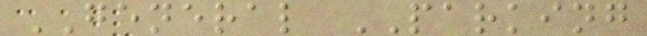GENERAL PARKING
